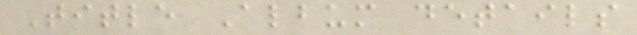Title Album details
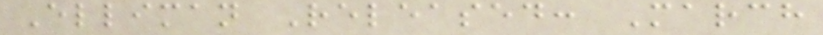Elliman Released: March
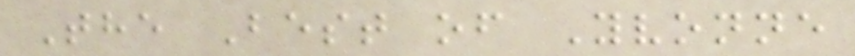The Best of Yvonne
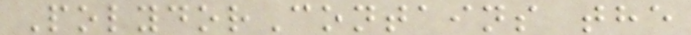PolydorContains the
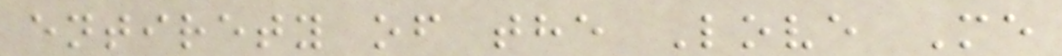entirety of the Love Me
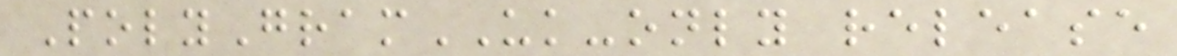PolyGramUK-only release
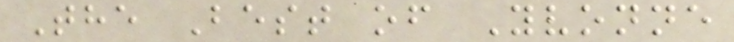The Best of Yvonne
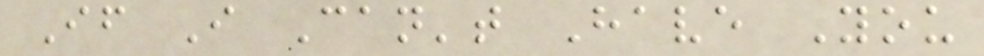If I Can't Have You
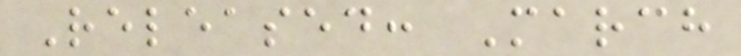Released: March
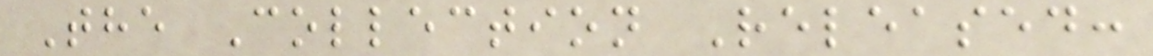The Collection Released:
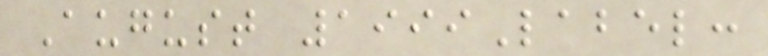August 1999Label:
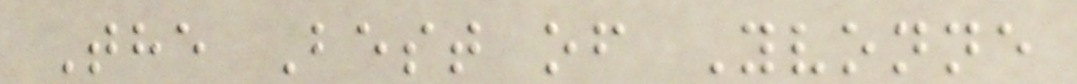The Best of Yvonne
